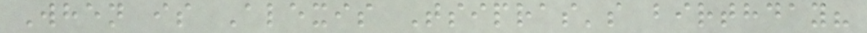When is Alexis Tsipras's birthday?
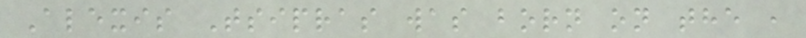Alexis Tsipras was born on the ,
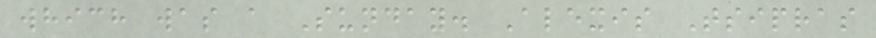which was a Sunday. Alexis Tsipras
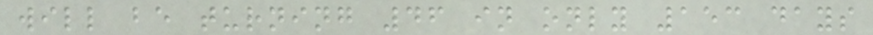will be turning 46 in only 153 days
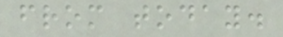from today.
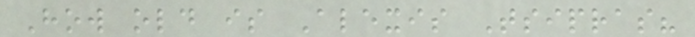How old is Alexis Tsipras?
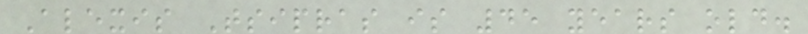Alexis Tsipras is 45 years old.
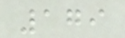179
